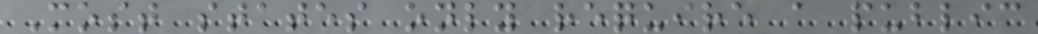Most states only require a public
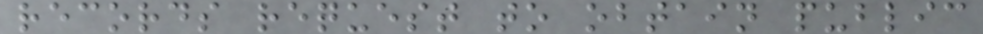records request to obtain public
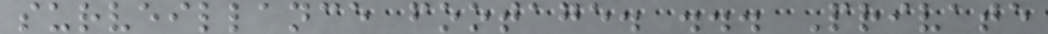surveillance footage. ... Private
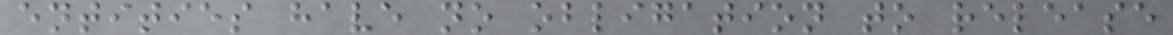entities have no obligation to release
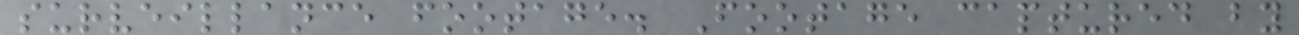surveillance footage. Footage captured by
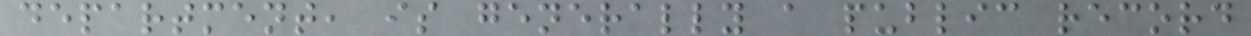department, is generally a public record
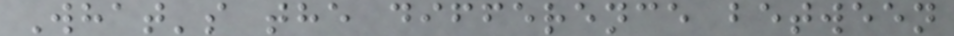What's the difference between
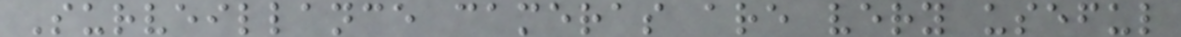Surveillance cameras are very useful
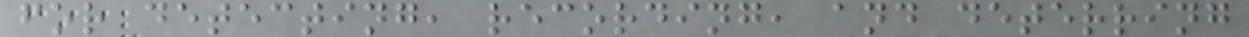for detecting, recording, and deterring
